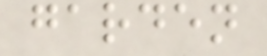garden
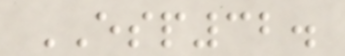ESP32.
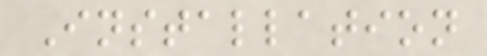Installation
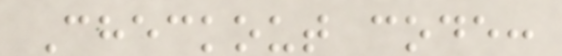Checkout code:
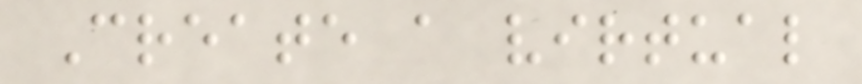Create a virtual
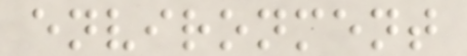environment
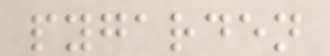pygarden
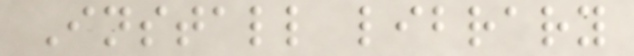Install library
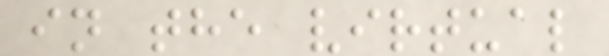in the virtual
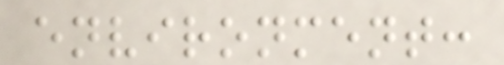environment:
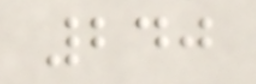240
